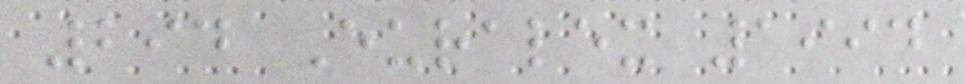294 Euralex 1994
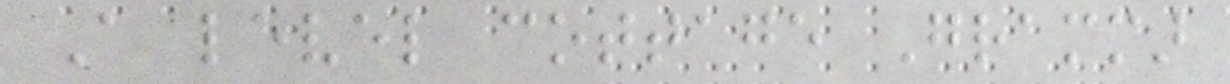A level cottage Grammar
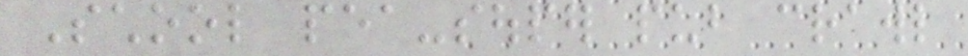School pea-souper pub crawl
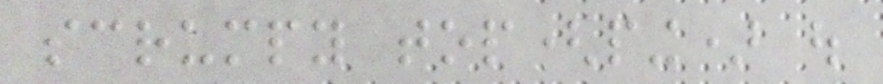scrumpy top(ping) out
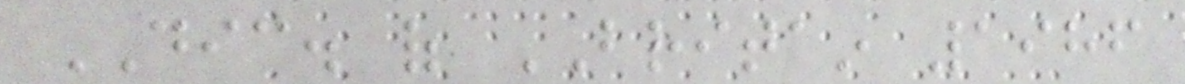DIC. of BRITAIN 1986
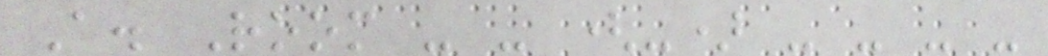A. Room - - (-) - - - -
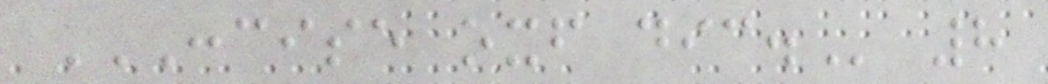CONCISE OXF DIC. 8
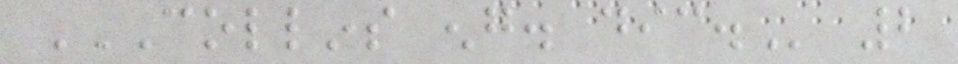COLLINS ENG. DIC. 2
